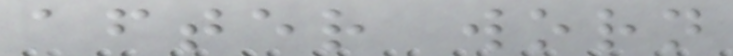after worn
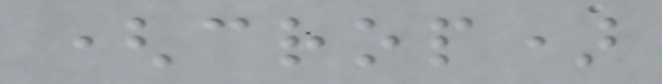(crop)
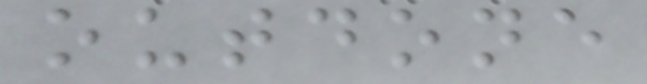outdone
